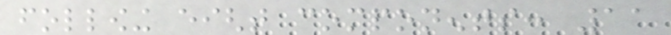following eight components: 11
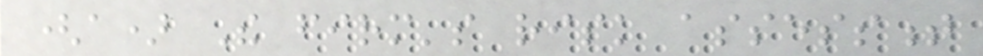(a) The firm's risk assessment
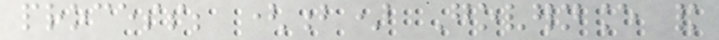process; (b) Governance and
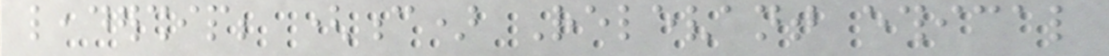leadership; (c) Relevant ethical
